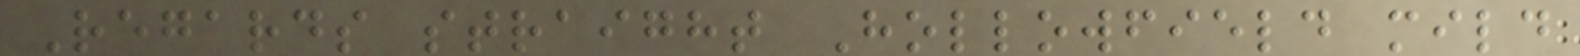Regards straight Hollowfield mild
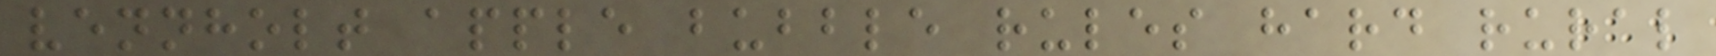vennholt apple bubble rules hard rural
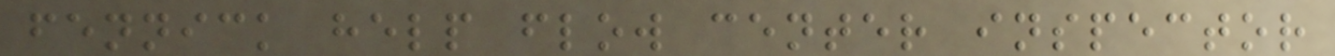fennick help flow center inspector
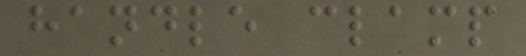handle clamp
